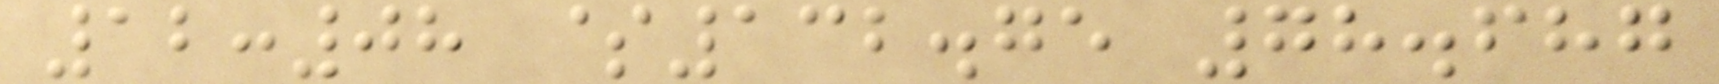12:08 $132.75 78.687
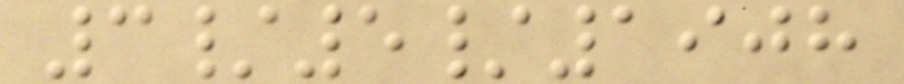3/5/1908
